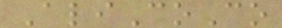AliCoCo
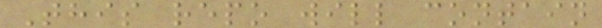This repo will contain
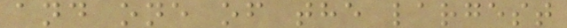and one of the largest
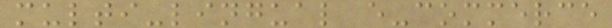multi-lingual e-commerce
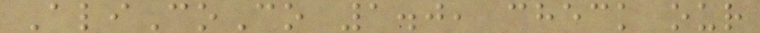AliCoCo 1.0, check our
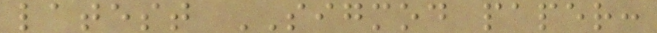latest SIGMOD paper:
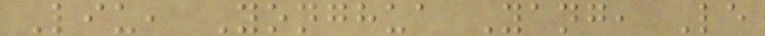Liu, Yonghua Yang, Le
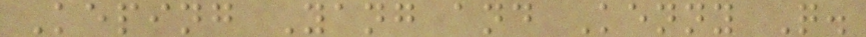Keping Yang and Kenny Q.
